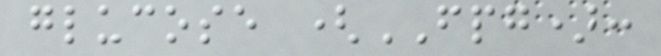glucose (FPG):
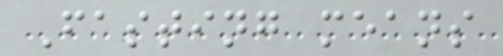Fasting means
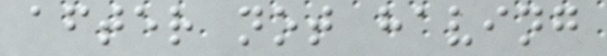after not having
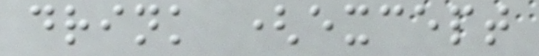drink (except
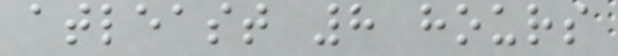atleast 8 hours
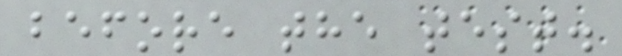before the test.
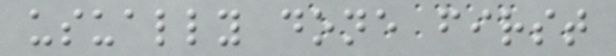usually done first
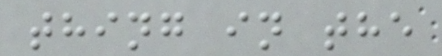thing in the
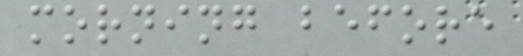morning before
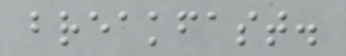breakfast.
